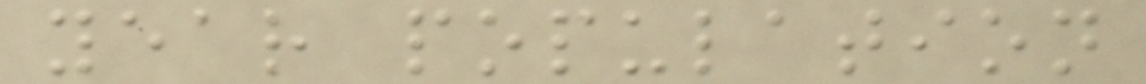year population
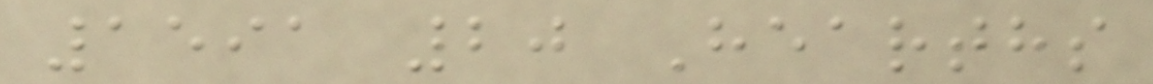1591 20 Hearths
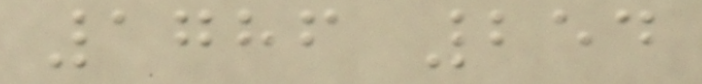1786 254
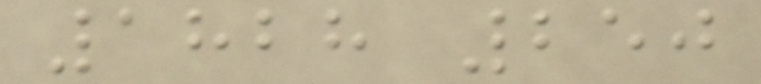1828 250
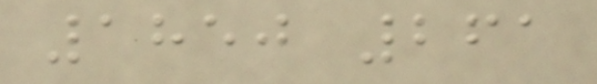1850 261
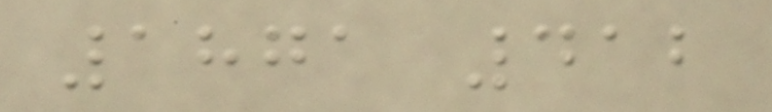1871 412
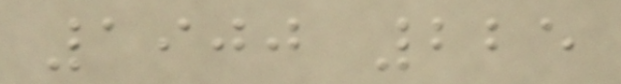1900 225
